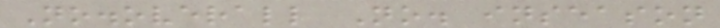No.overall No. inseason
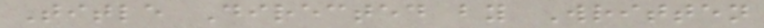Title Directed by Written
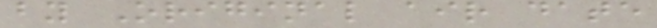by Original air date
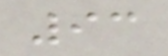93
